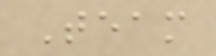Team
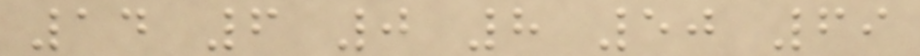14 6 0 8 50 69
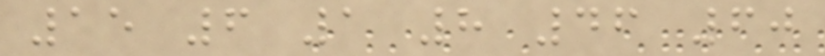15 6 1 8 46 60
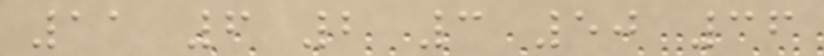11 6 2 3 50 36
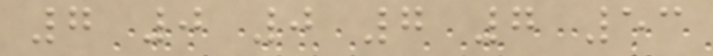7 0 0 7 7 53
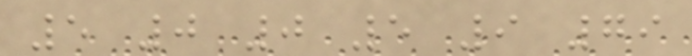5 0 0 5 9 79
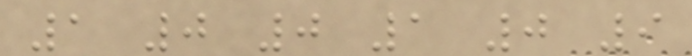1 0 0 1 0 9
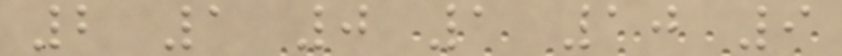2 1 0 1 10 9
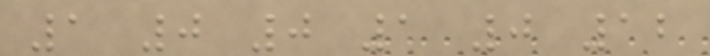1 0 0 1 0 12
